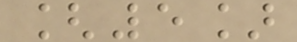[5]
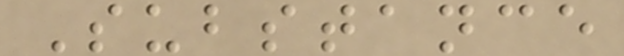Substance
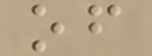of
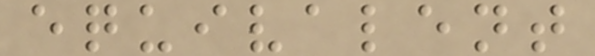equivalent
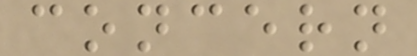concern
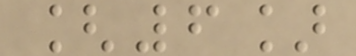[6]
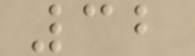32
